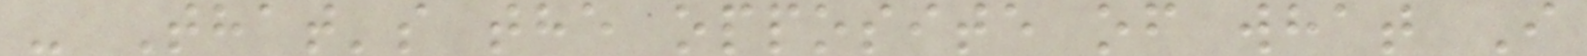- That's the opposite of what I
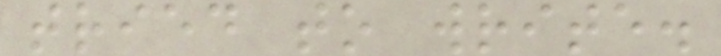tried to write.
